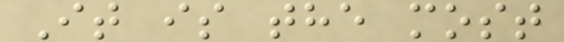It is the most
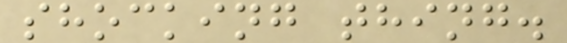shocking thing.
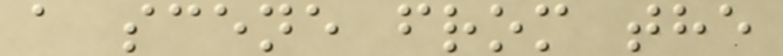a scene from the
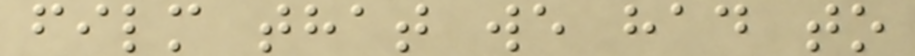film that we had to
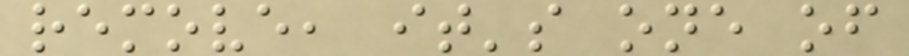remove, it's one of
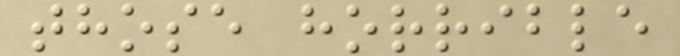those horrible
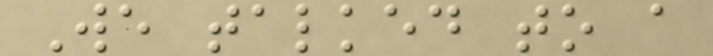We talked to a
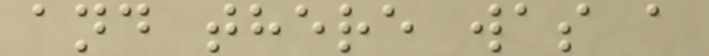and there was a
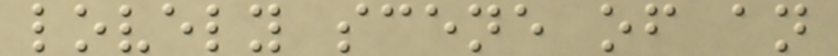lovely scene of an
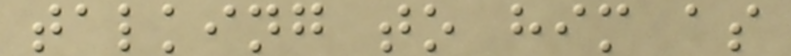talking to him as
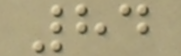84
